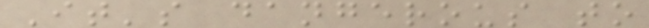It's dangerous to
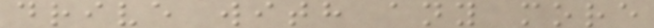drive with any more
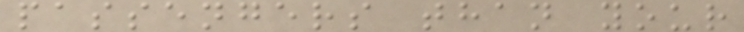passengers than your
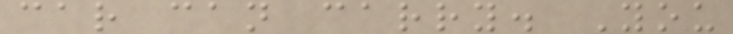car can carry. You
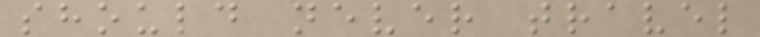should never travel
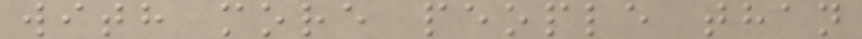with more people than
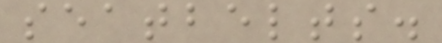seatbelts.
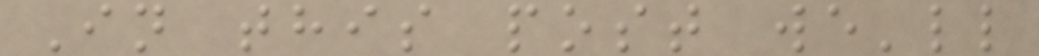In this post we'll
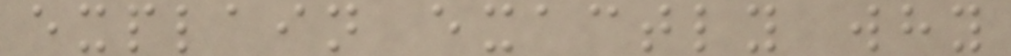explain exactly why
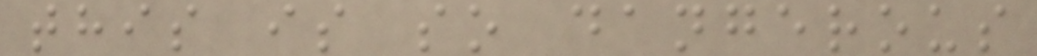this is so dangerous
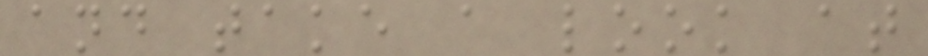and take a look at
